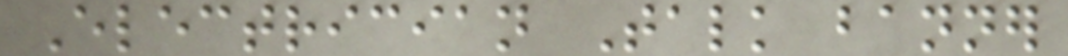Electrician Talk banner
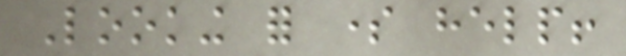Looking for some help!
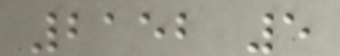2152 5
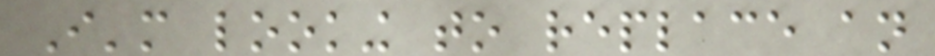I'm looking to replace an
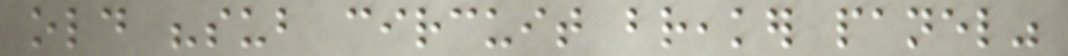old "sub circuit breaker panel"
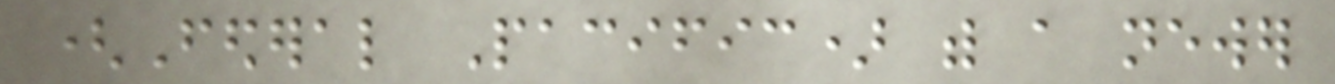(Federal Pacific) with a newer
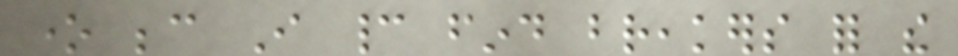one because I cannot find breakers for the
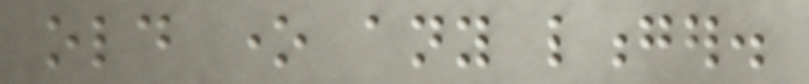old one any longer.
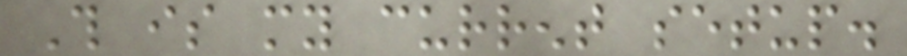This is my current setup.
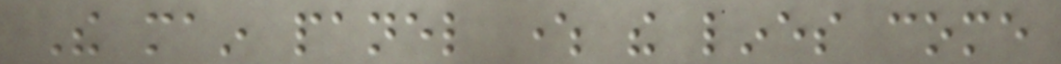The main panel where the lines come
